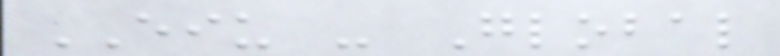EIU - Global
